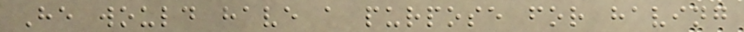He would have a purpose for having
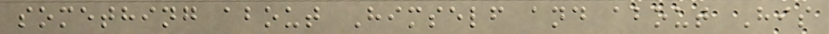something about Himself and about His
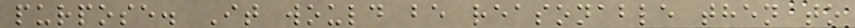purpose. It would be reasonable then to
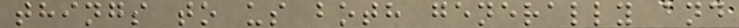things to us both generally and
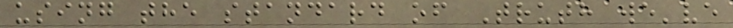using the standard of Truth we've
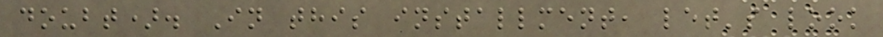doubt). In this installment, let's look
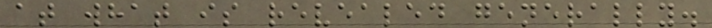at what is revealed generally.
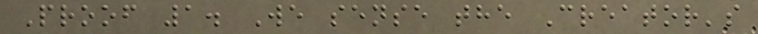Proof 1. We sense the Creator's
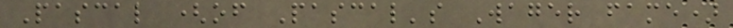Pascal (of Pascal's Wager fame)
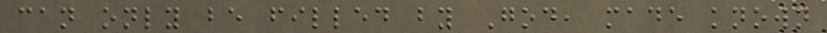can only be filled by God, made known
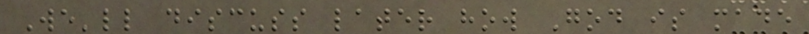We'll discuss later how God is made
